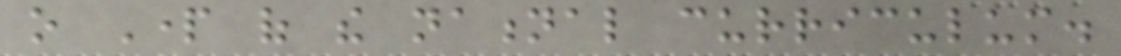o Part of the national curriculum.
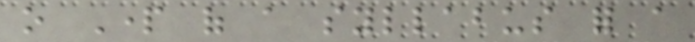o Part of a syllabus for a
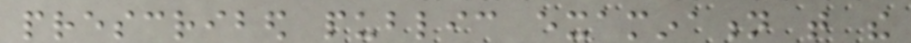prescribed public examination that the
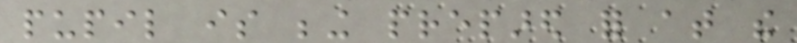pupil is being prepared for at the
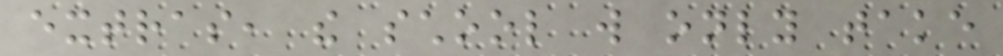extras, the school will only take
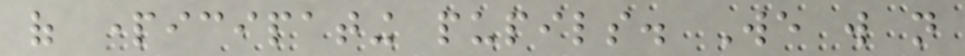of participating pupils. We will not
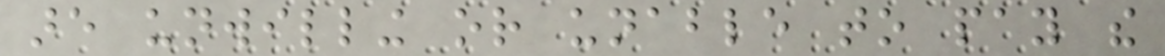are unwilling or unable to pay the
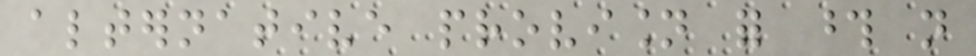alternative provision for those not
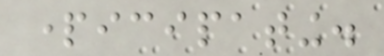participating.
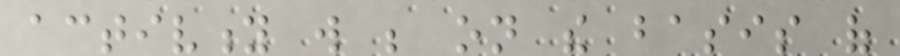activity will be on the basis of
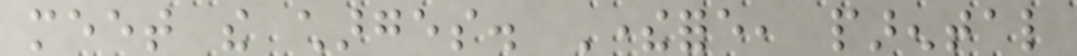meet the charges. Therefore, parental
